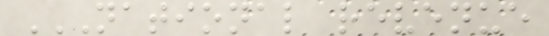NATIONAL REVENUE
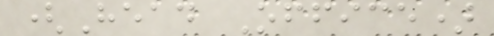(Head Office)
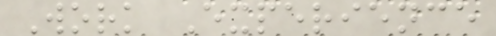Work Experience
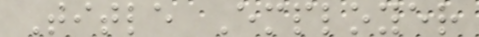Title Employer
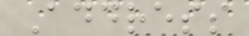Address
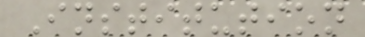Institution
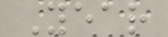Year
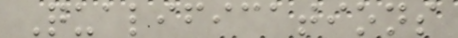Qualifications
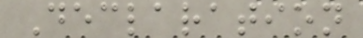Declaration
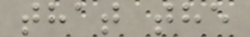that the
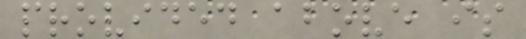provided above is
